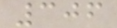306
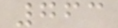763
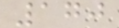170
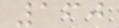160
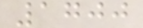1700
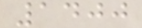1400
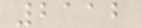2112
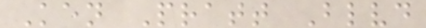Ken Pratt Blvd
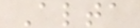Alta
